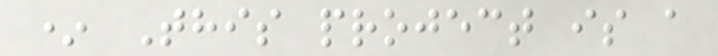* This project is a
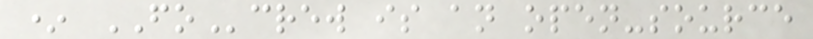* FOcrew is an open-source
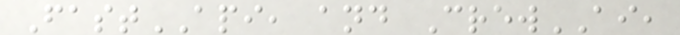FastAPI, and CrewAI,
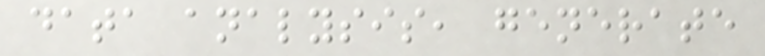data analysis, generate
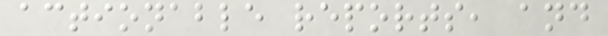actionable reports, and
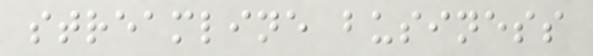streamline business
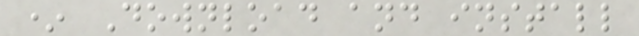* Download and install
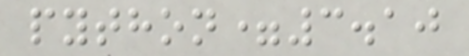python=3.10
